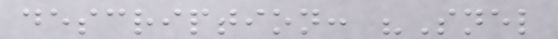description: "Snel
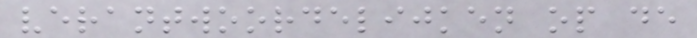verantwoordelijken op de
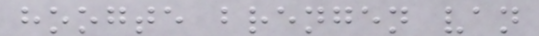hoogte brengen van
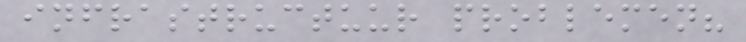infrastructuur problemen?
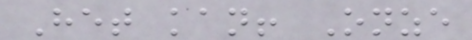Het kan! Onze
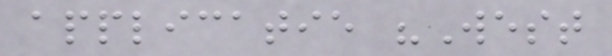applicatie "West
